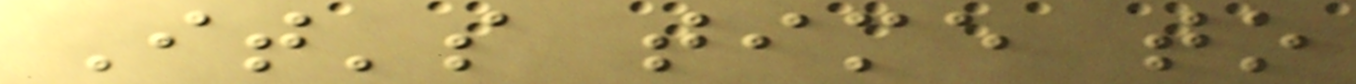It's time to
